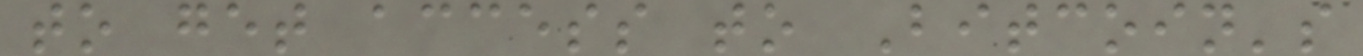to get access to Bitcoin's
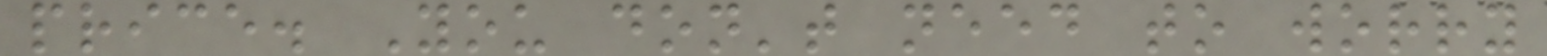price. You don't need to worry
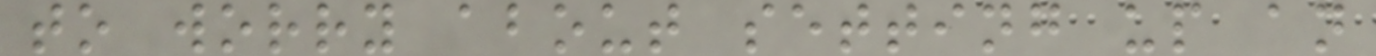to worry about setting up an
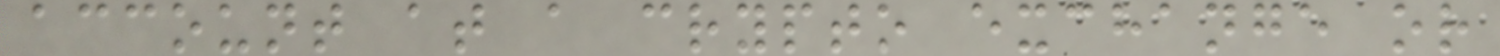account at a crypto exchange or
